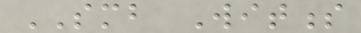SMB Witness
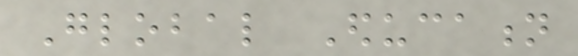Global Education
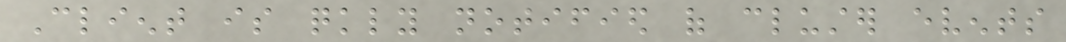Client is quickly notified of cluster events
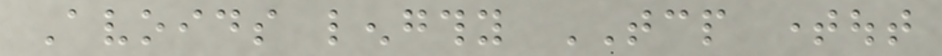Avoids lengthy TCP timeout
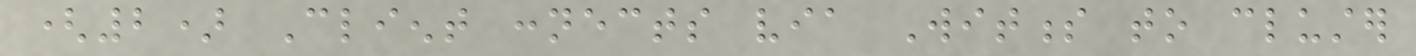(2) Client connects via Witness to cluster
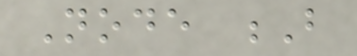Node B
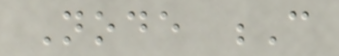Node C
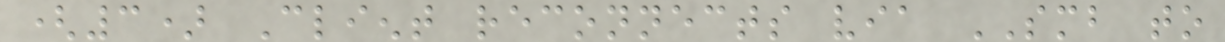(3) Client reconnects via SMB to
